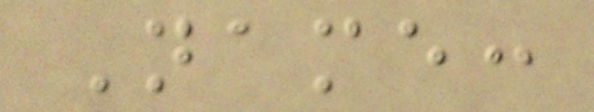Name:
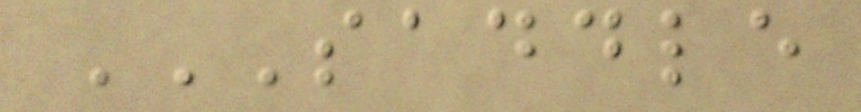SADDLE
